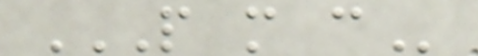P M C
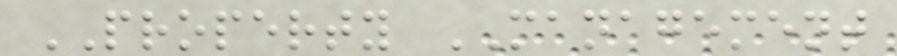PROPERTY MANAGEMENT
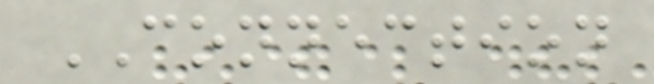CONNECTION
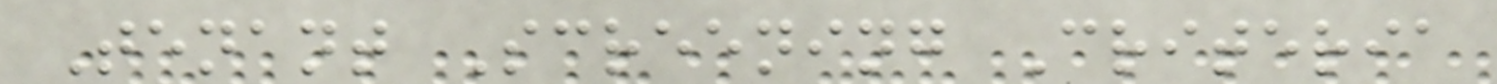Tenant Screening Criteria
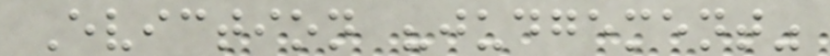Eviction "judgement"
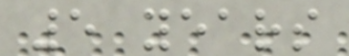5 years
